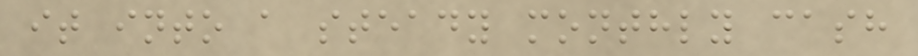it into a steady monthly cash
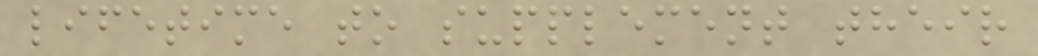lifetime to supplement their
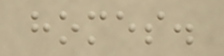homes.
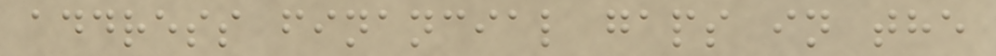address financial gaps in the
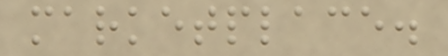marketplace.
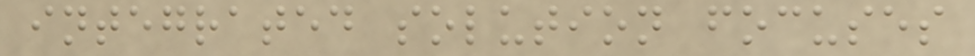integrated solution focuses
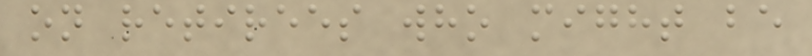on retirees who might be
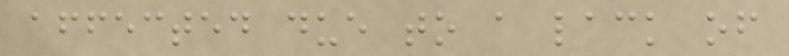affected due to a lack of
